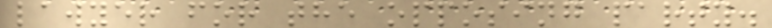lawyer for the opposing party.
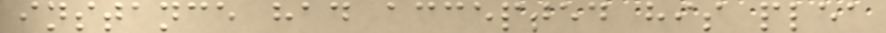instance had accepted his plea
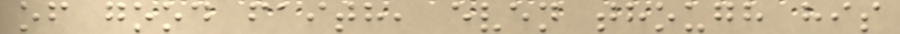of good faith, even though his
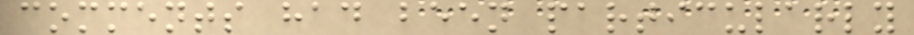comments had been particularly
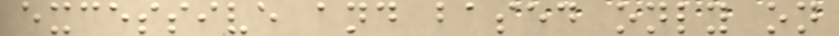excessive and based only on
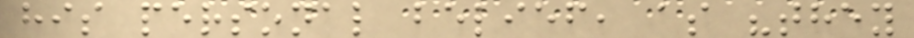his personal belief, as "they
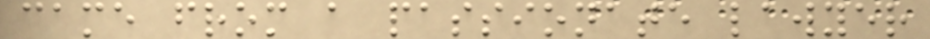came from a passionate lawyer
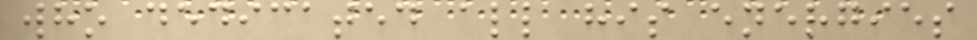who dedicated all his energies
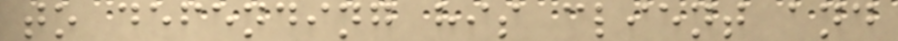to defending his client and
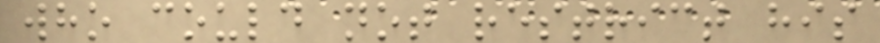who could not restrict his
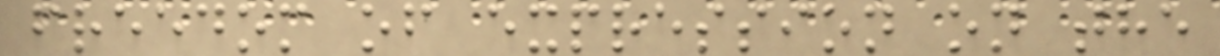freedom of expression on the
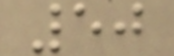50
